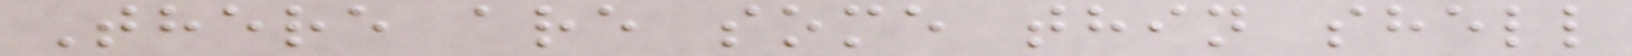There are some thin shell
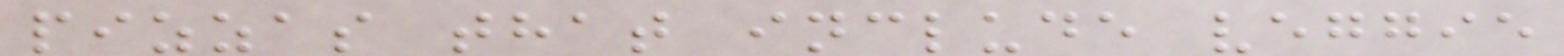pizzas that include veggie
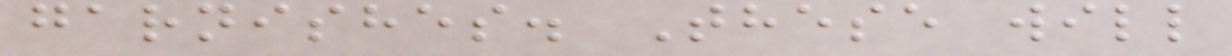garnishes. These will
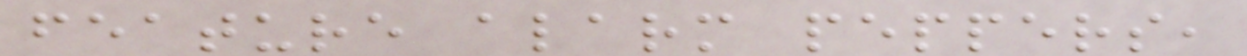feature alarm peppers,
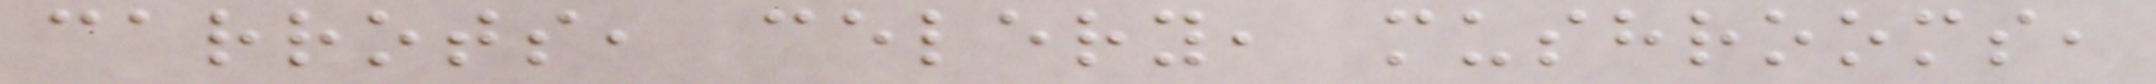carrots, celery, mushrooms,
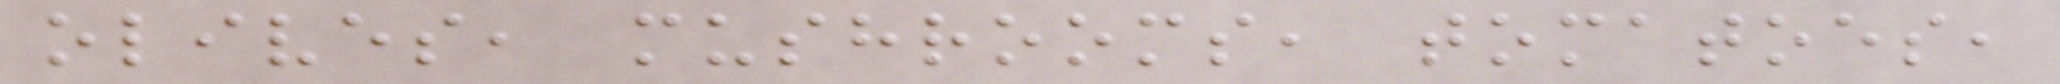olives, mushrooms, tomatoes,
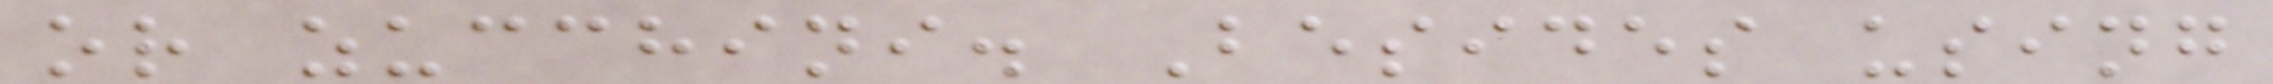or zucchini. Besides using
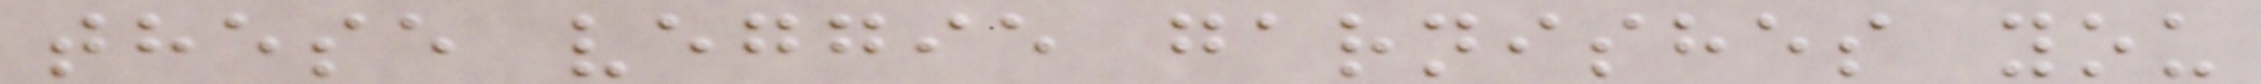these veggie garnishes you
